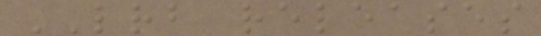LRB releases
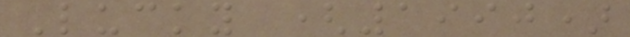Lucky (1990)
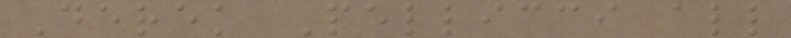Derek Pellicci all
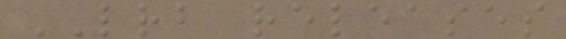LRB releases
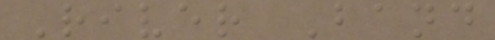River Band
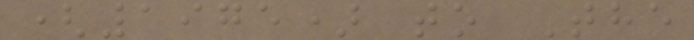(1975) to The
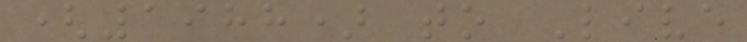(1988) to Live
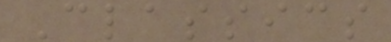Classics
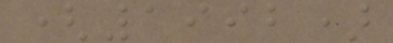(1992)
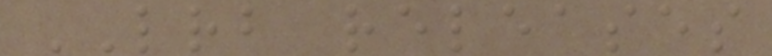LRB releases
